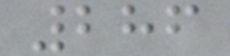286
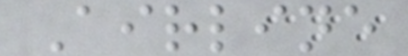Airline
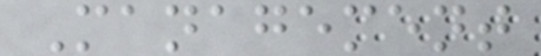Management
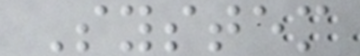System
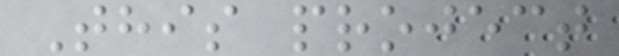This project
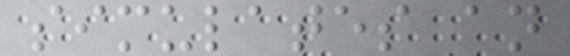simulates an
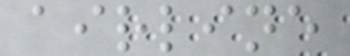airline
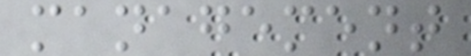management
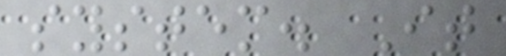system. It
